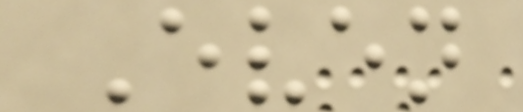Even
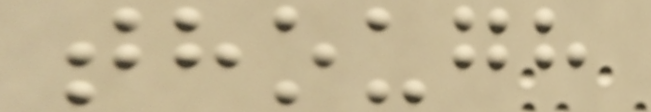though
